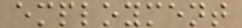employment
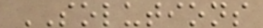SOLUTIONS
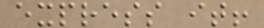express it!
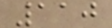110
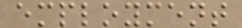employment
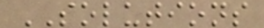SOLUTIONS
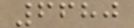6680
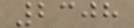2308
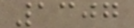1307
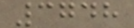3748
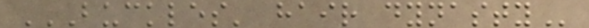BUCKLES' HAIR DYNASTY
